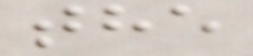the
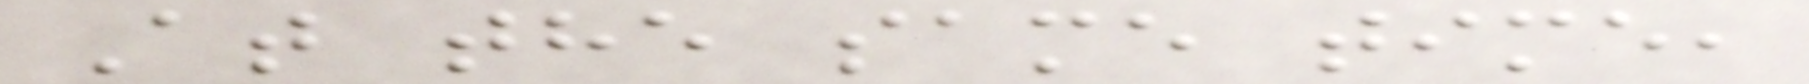At the same time,
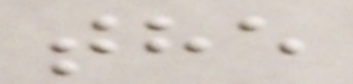the
